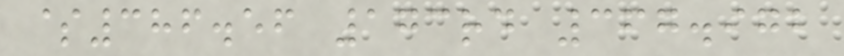$386.56 173rd 367.972
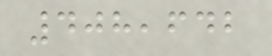408,642
